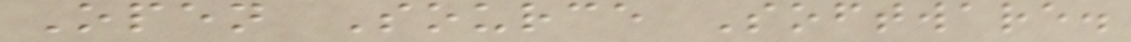Open Source Software.
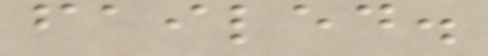failed.
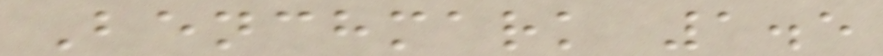Benchmark 1.5
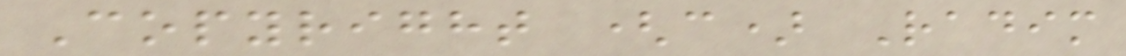Copyright (c) Radim
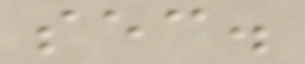sec.
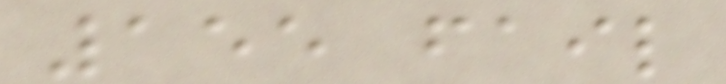155 fail
